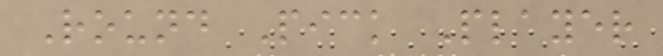Round Pick Player
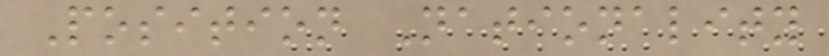Position Nationality
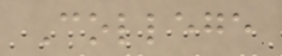College
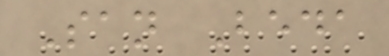San Beda
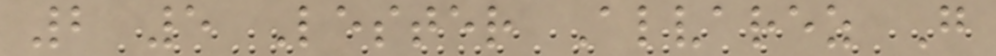2 5 Lester Alvarez G
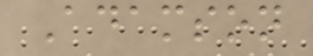Adamson
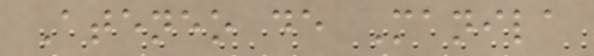Ateneo de Manila
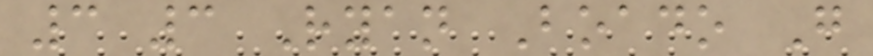3 3 Ryan Boado G
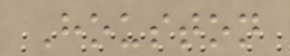Houston
